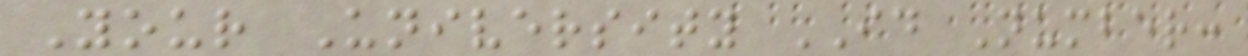Your University ID Number:
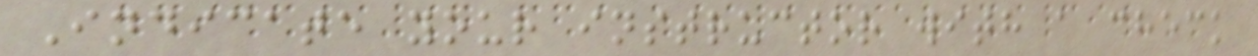Indicate your instructor with a check
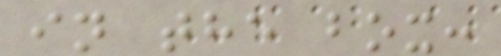in the box:
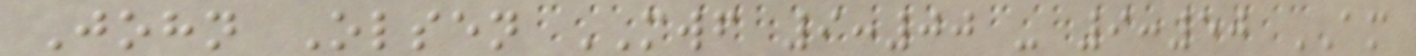John Olsen MWF 9:00 - 9:50 AM
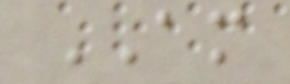AM
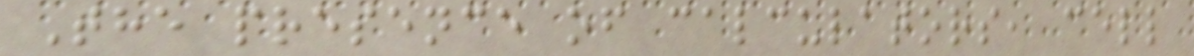The presence of calculators, cell
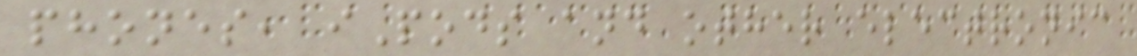phones, iPods and other electronic
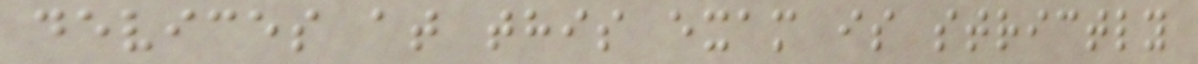devices at this exam is strictly
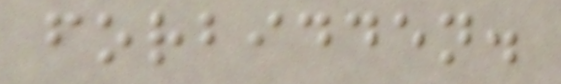forbidden.
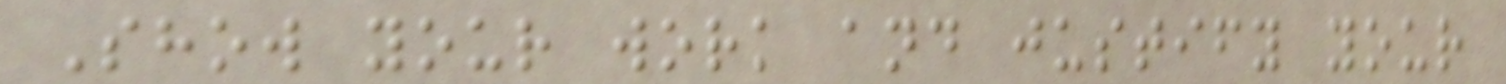Show your work and justify your
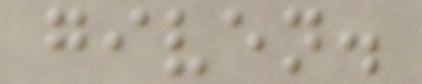given.
